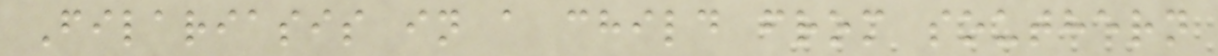Filariasis in a child from southern
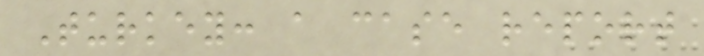Turkey: a case report
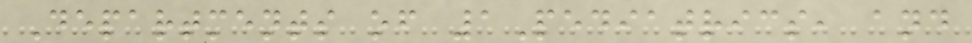Departments of 1Pediatrics, and
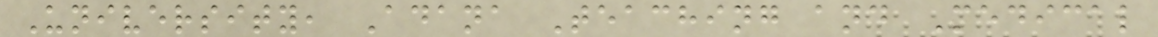University, Adana Teaching and Medical
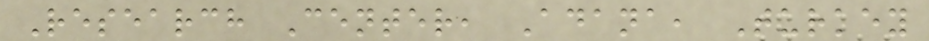Research Center, Adana, Turkey
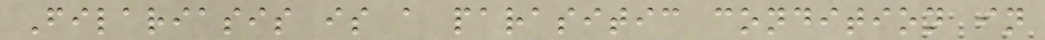Filariasis is a parasitic condition in
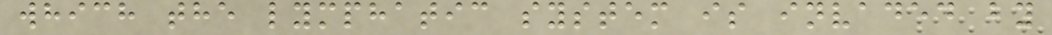which the lymphatic system is invaded by
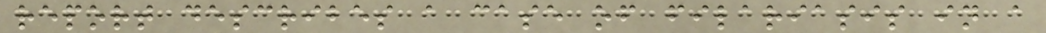report describes a case of filariasis in a
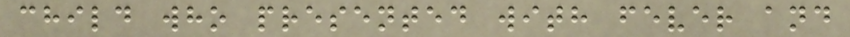child who presented with fever and
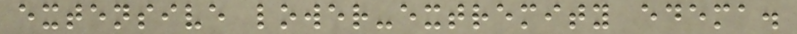extensive lower-extremity edema.
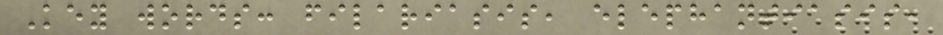Key words: filariasis, elephantiasis,
